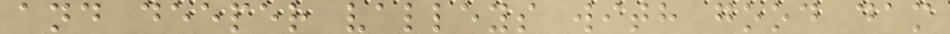and deeper valleys with good dam
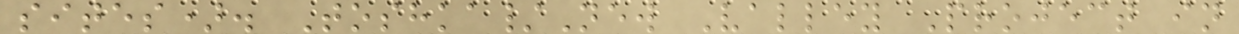sites). Toshka/New Valley Project in
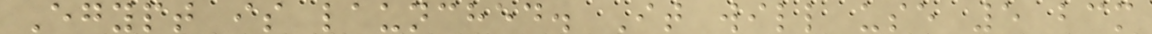Egypt is launched. It will use 5 bcm
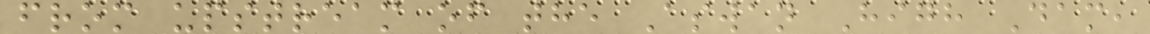from upstream of the Aswan High Dam,
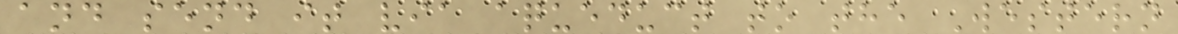and send it via aqueduct to the Western
